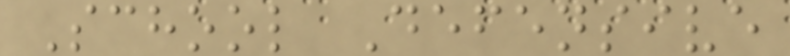School Defensive
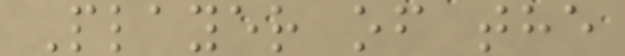Player of the
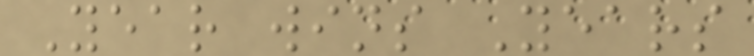Year wins Years
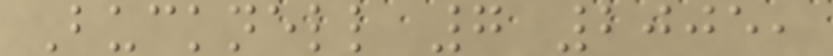Bucknell 7 2005,
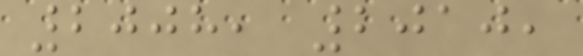2008, 2010,
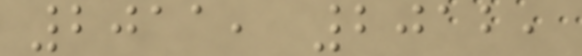2011, 2012,
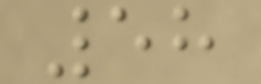58
